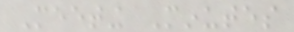Meeting Minutes
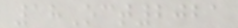18Oct2021
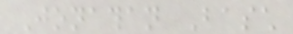Jonathan Basch
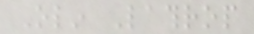Olin Lathrop
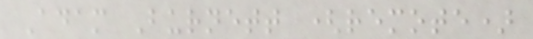Adam Burnett (remote)
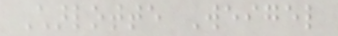Charlotte Weigel
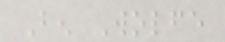Ben Wolfe
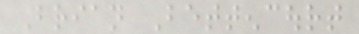Brian Bettencourt
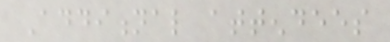Additional attendees
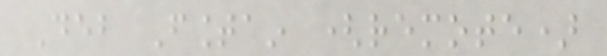Deb Fountain (remote)
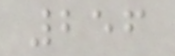256
